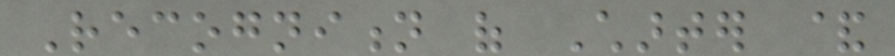Recognition of Charter &
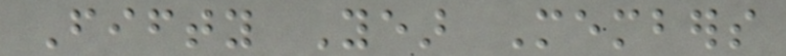Fifty Year Members
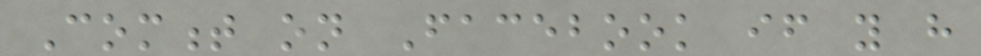Comment on Facebook if you have
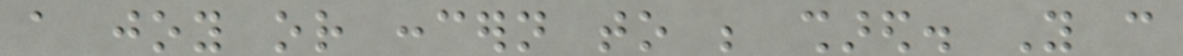a joy or concern to be shared. You can
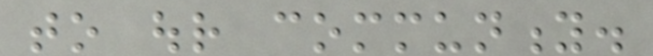to our community.
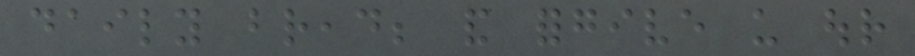daily bread; and forgive us our
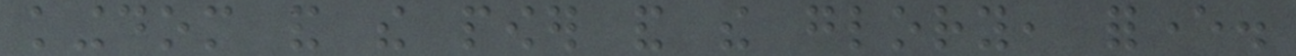kingdom and the power and the glory, forever.
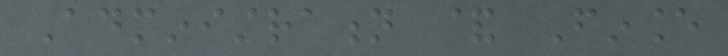Administration & Finance
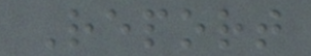Report
